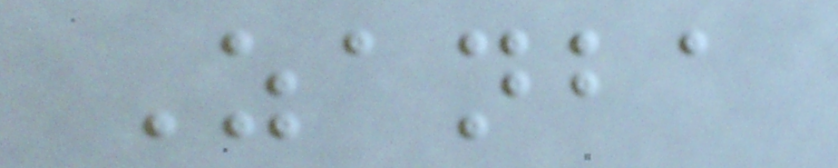Zanba
